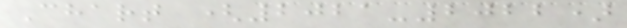Chart (2021-2022)
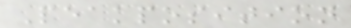Peakposition
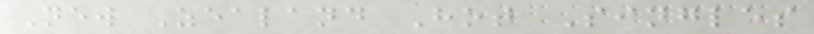New Zealand Hot Singles
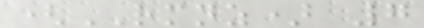(RMNZ) 7
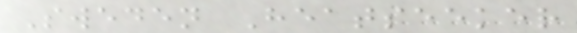Sweden Heatseeker
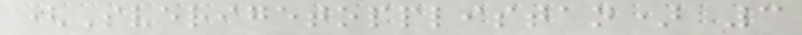(Sverigetopplistan) 3
